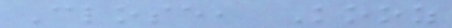Close, Kooz
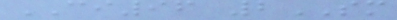CI96 2SM
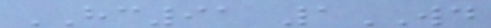HC91 1WD
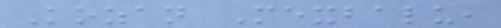Kozan Mexbalu,
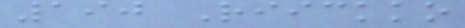190 Riickko
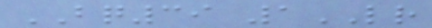BQ39 1LR
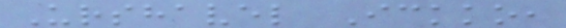Urshavel Ickko,
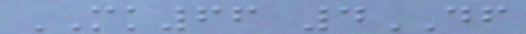MK66 4DF
